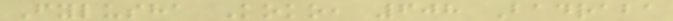Fylusha Koko, 608 Badraba
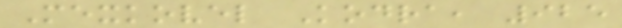Mexkovel Kodra, 925
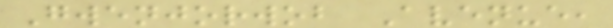Gwenjorwob Avenue,
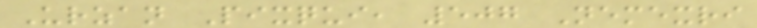Urzan Pixqui, 507 Nemexri
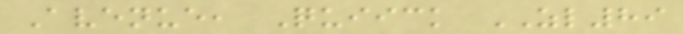Avenue, Quiick ZL89
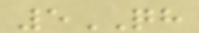5QH
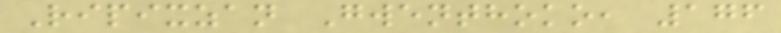Ripixzan Gwenthoko, 176
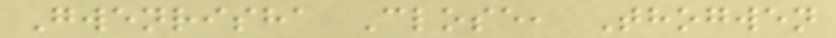Gwenrisha Close, Thogwen
